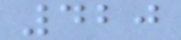420
